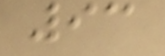93
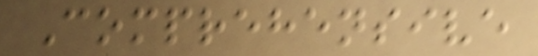Comprehensive
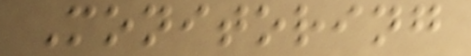Monitoring
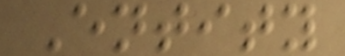Entity
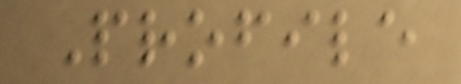Profile
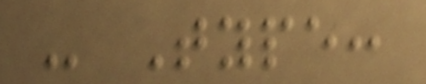- Type:
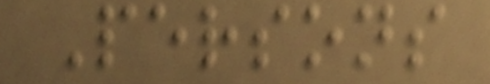Persons
